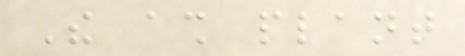The ash plant
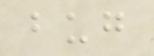bug
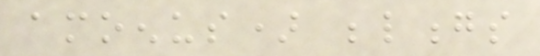amoenus) belongs
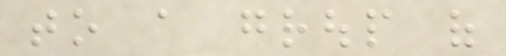to a group of
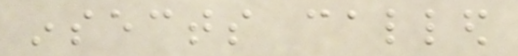insects called
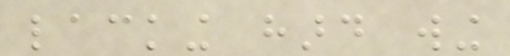lacking hard wing
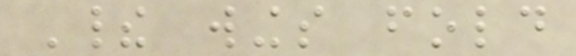Their wings fold
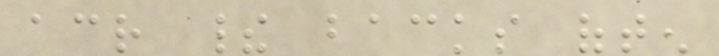across their backs often
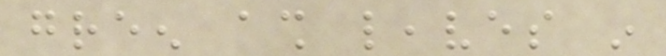green ash leaves in
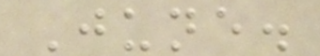June.
